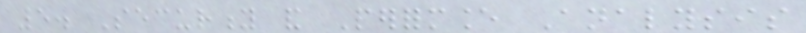5. Security and Performance Analysis
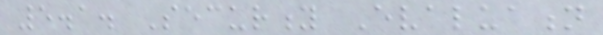5.1. Security Evaluation
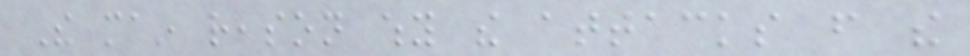The main reason why the attacks from the
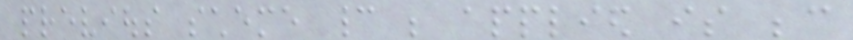previous scheme cannot be applied is because
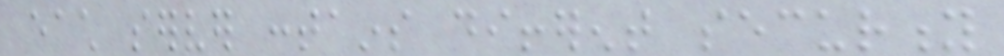each server contains different security
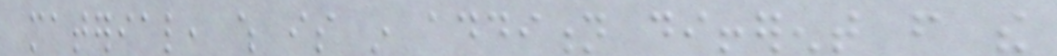material, which is in addition different from the
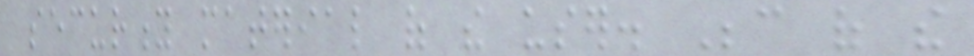security material of the user. Because of the
